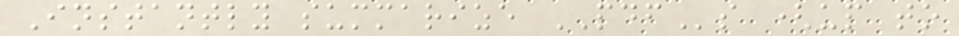Instantly summarize PDFs (up to
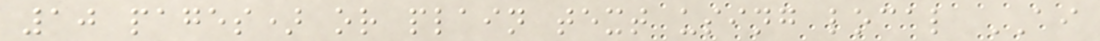10 pages) or plain text using local AI
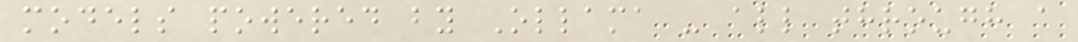models powered by Ollama - all through a
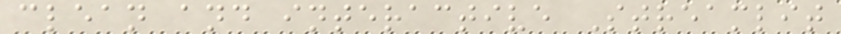clean and interactive Streamlit
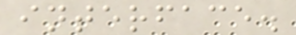interface.
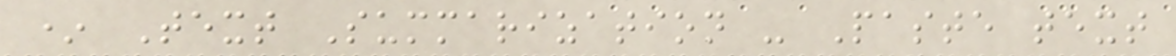* Text Summarization - Paste text
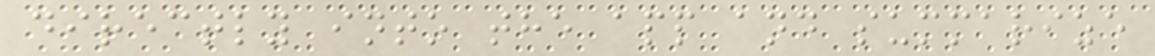directly into the app and summarize
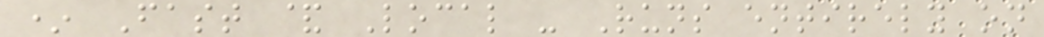* Fast & Local - Runs entirely on
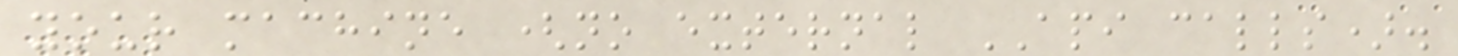your machine (no external API calls).
